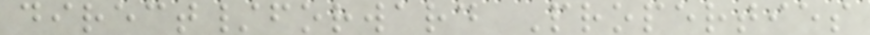direct/forward Properties
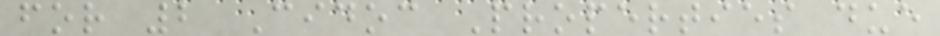for 2 Cidoc Properties due
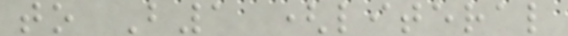to B1 (literal
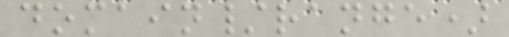domain/range)
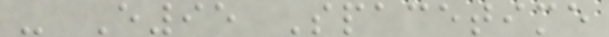- E95 Spacetime
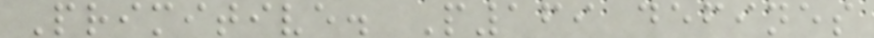Primitive. P169 defines
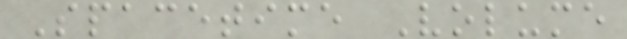Spacetime Volume
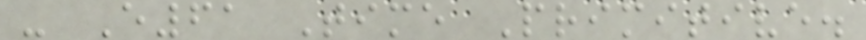- E61 Time Primitive.
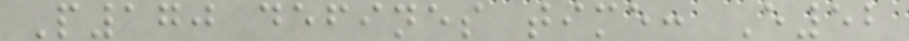P170 defines time: E52
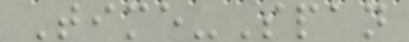Time-Span
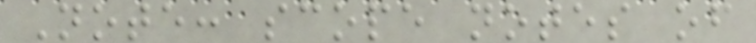Note: scope notes of
